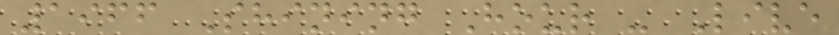1966 Shining Hour - Live
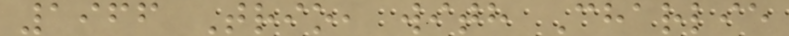1966 Trio, with Charlie
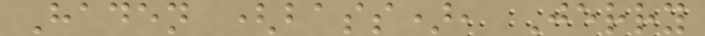Haden (bass), Jerry
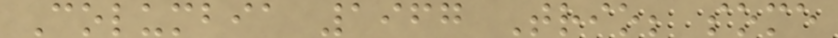Columbia 1967 Trio; some
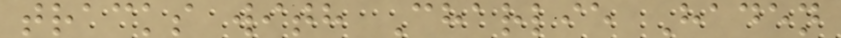tracks with Charlie Haden
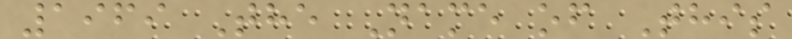1969 The Name of This
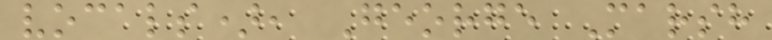vocals), George Marsh
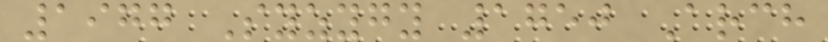1977 Syzygy 1750 Arch
